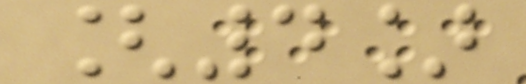[4]
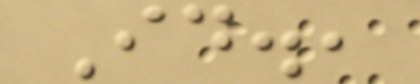Id.,
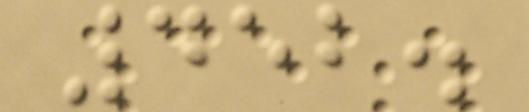452.
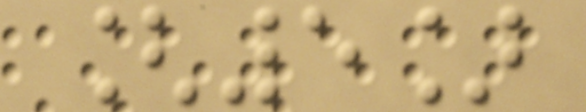[5]
